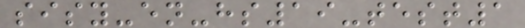sisy-en-hs19-test1
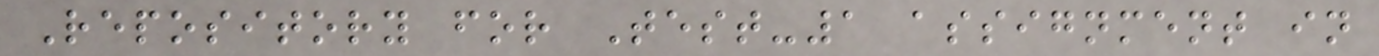Repository for Test-1 assignment in
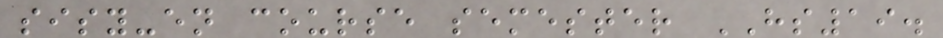sisy-en course semester HS19.
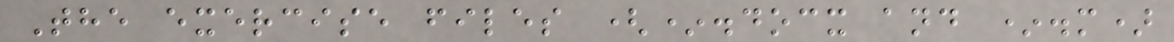The exercise files (*.docx and *.m)
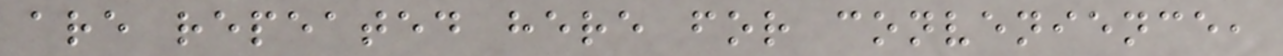are repeated here for convenience,
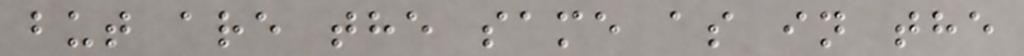but are the same as in the
